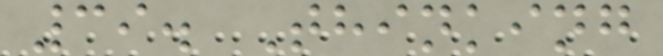39. Thinking
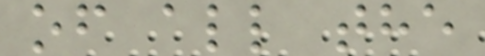of all the
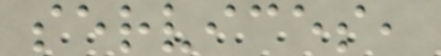services,
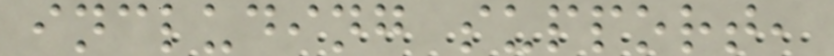including support,
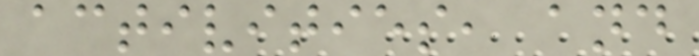activities, and
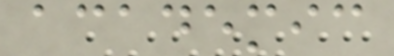academic
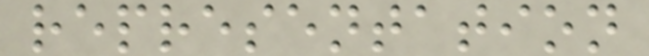representation
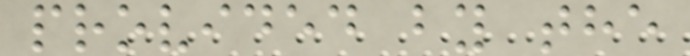provided by the
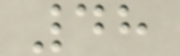48
